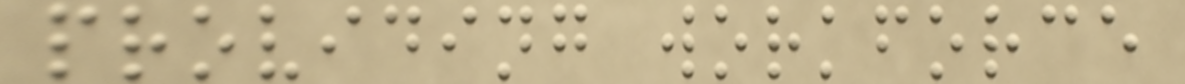providing workforce
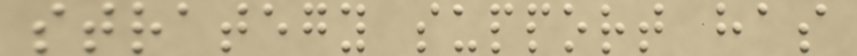strategy support has
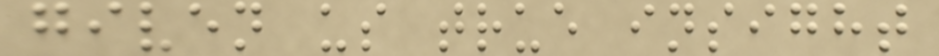given us true insight
